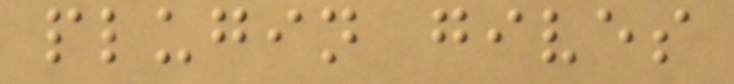plugin gives
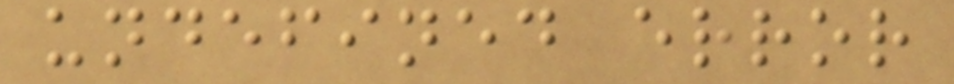undefined error
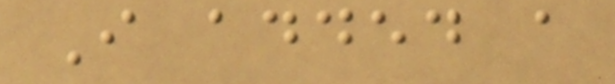I added a
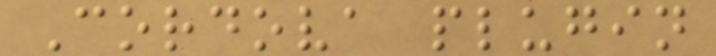Cordova plugin
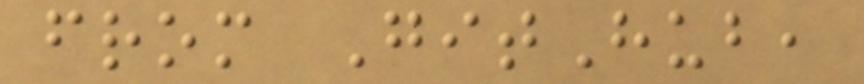from GitHub,
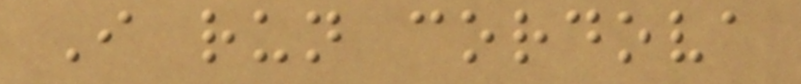I run cordova
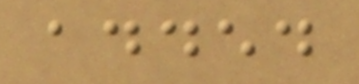added
